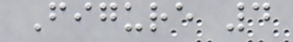Figure 4
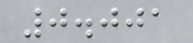0.001
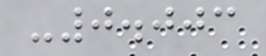-0.003
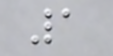1
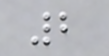2
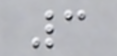3
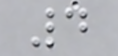4
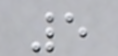5
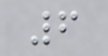6
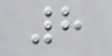8
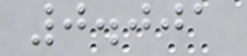0.001
